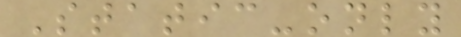Static-only
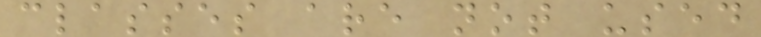classes are not used
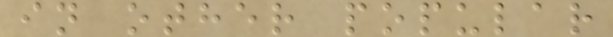in other popular
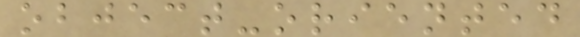object-oriented
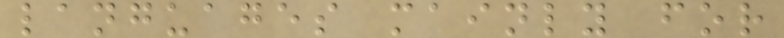languages mainly for
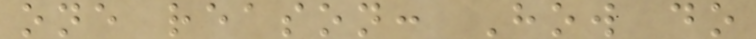one reason: How do
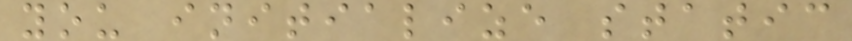you initialize static
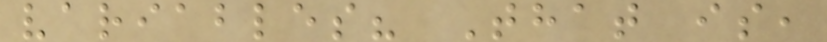variables? That is,
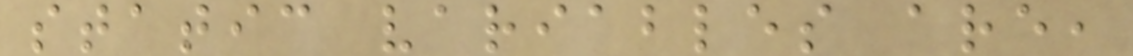static variables are,
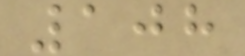108
